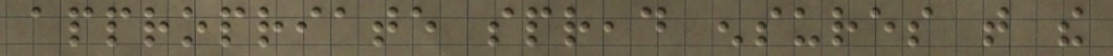appropriate spread ensures that the
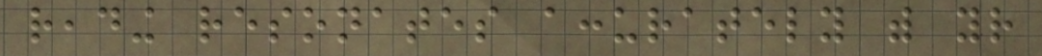reading resonates accurately with your
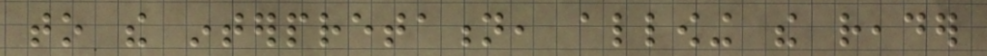to the interpretation, allowing the reader
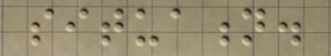situation.
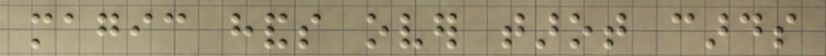magic hands over tarot cards
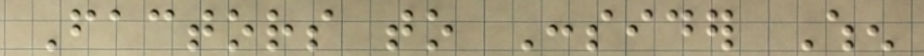Factors to Consider When
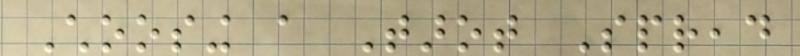Choosing a Tarot Spread
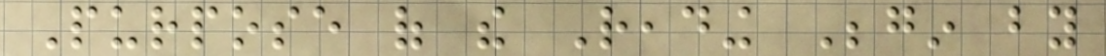Purpose of the Reading Begin by
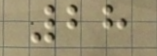28
